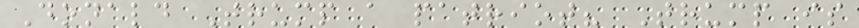Donald Trump a patriot? Trump is
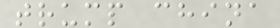trump china
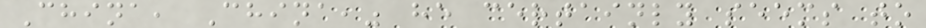China, China," he certainly seems to
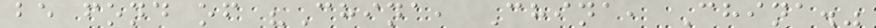be fond of "China, China, China."
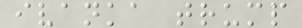ivanka trump
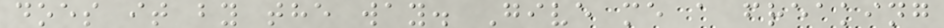does it by the way. Give me a freaking
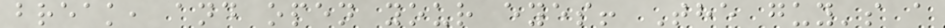break, and open your eyes! The guy's a
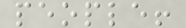people!
